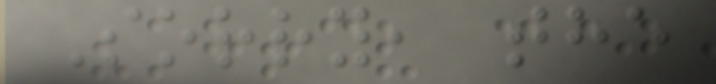Sorry, the
